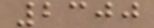2300
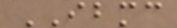IBMC
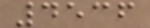4536
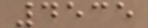4535
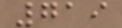719
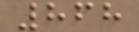868
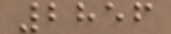2856
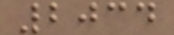2034
